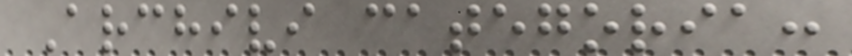Archivi categoria:
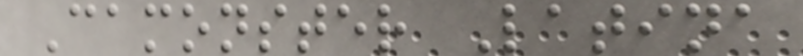Camonster Latina
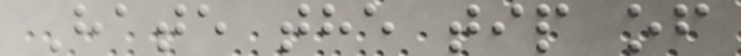Hate the tip of
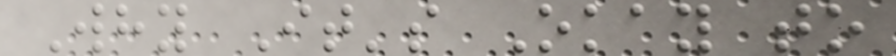Why It's Okay to
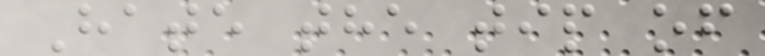Hate the tip of
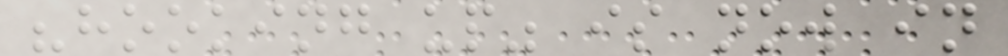"hooking up" is now in
